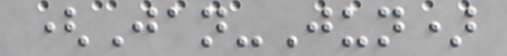(Jan-Jun)
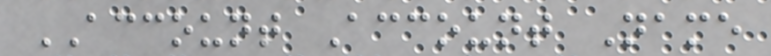ACCOUNT Account Name
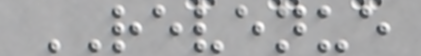REVENUE
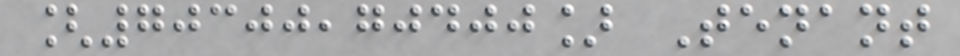[70300,70400] Tenant
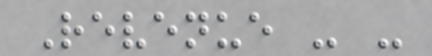Revenue - -
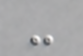-
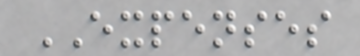EXPENSES
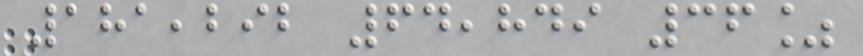181,292 64,849 36%
